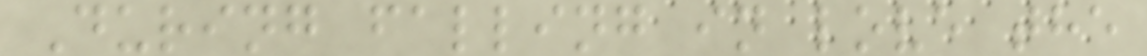During falling in love the
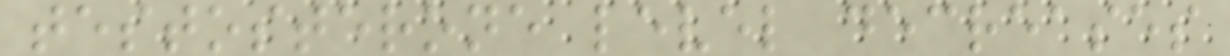testosterone level decreases
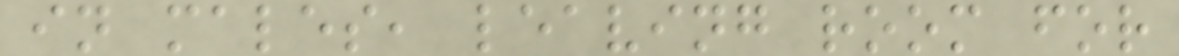in males, leaving room for
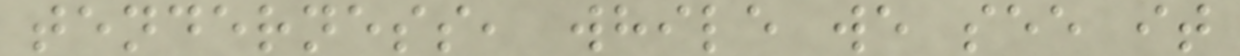tenderness, while we see it
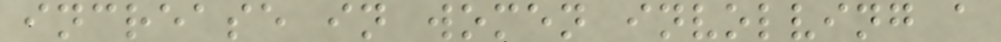increase in women involving a
